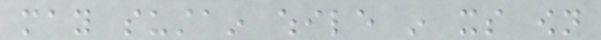may sustain while in its own
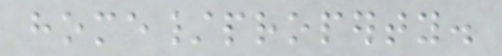home/property.
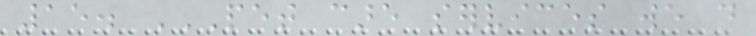15. PET CARE SERVICES WE DO
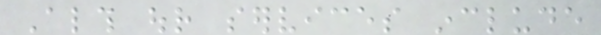Although our services include
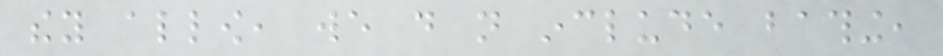they allow, we do not include bathing,
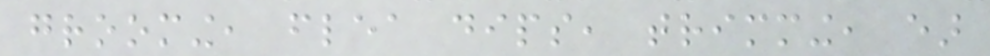grooming, flea dips, trimming, ear
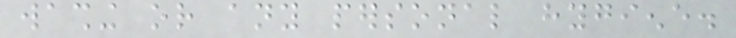washing or any personal hygiene.
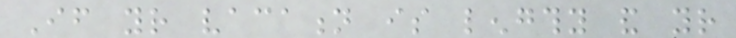If your vacation is lengthy and your
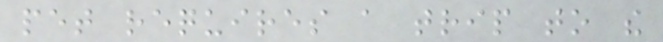pet requires a trip to the
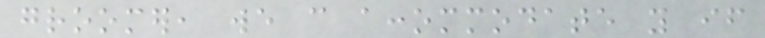groomer, we can accommodate you if
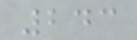243
